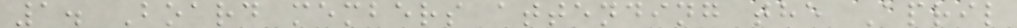1. Board members attending the April
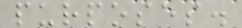purposes.
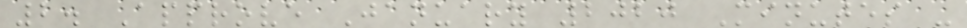2. Approve January 2020 Minutes -
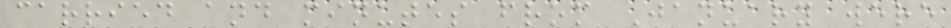carried and minutes from January were
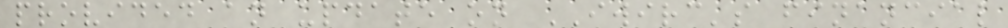provided an update on IWIRC's financial
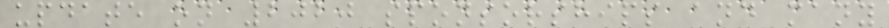update on 2020 sponsorships and many
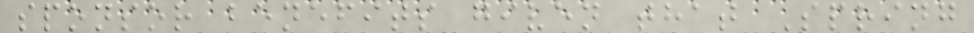sponsor benefits given that Spring
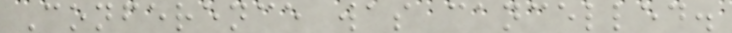Conference was cancelled.
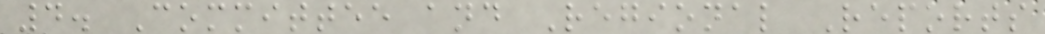4. Committee and Regional Reports
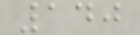140
